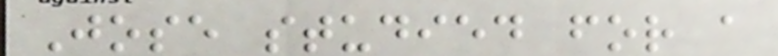Jose studied for a
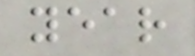year
